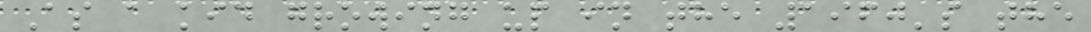As a kid growing up in the 1960's the
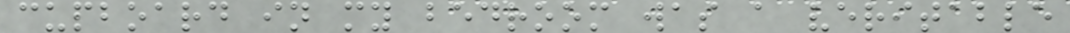cupboard in my bedroom was a veritable
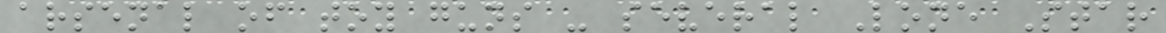arsenal of toy guns - several Lone Star
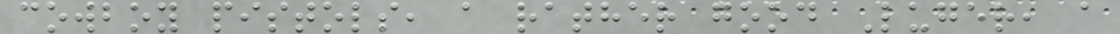cowboy pistols, a rather good Luger, a
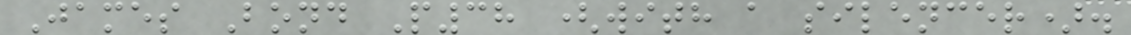James Bond P38 (with a silencer).
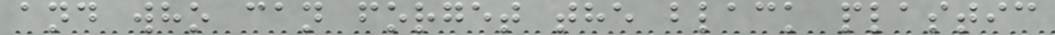and who can forget the black plastic
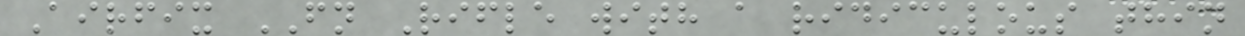Airfix FN Rifle with a ridiculous thin
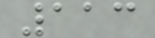113
